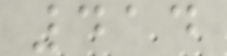414
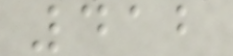412
